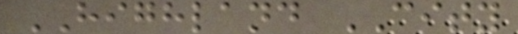HIGHLAND CITY
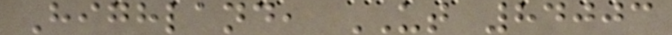Highland, UT 84003
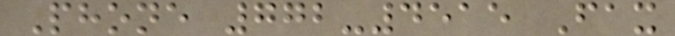Phone 772-4515 Fax
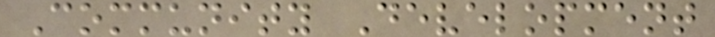Community Development
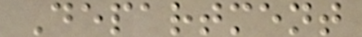Department
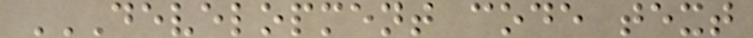DEVELOPMENT CODE TEXT
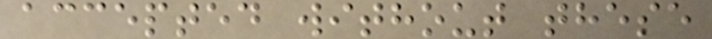accepted without these
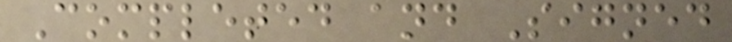Completed and Signed
